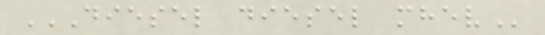DIESEL DIESEL MHEV
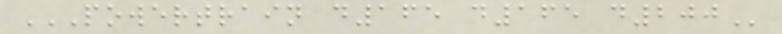POWERTRAIN D165 D165 D200
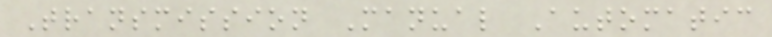Transmission Manual Automatic
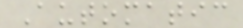Automatic
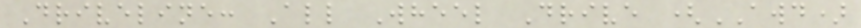Driveline: All Wheel Drive (AWD)
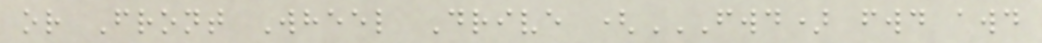or Front Wheel Drive (FWD) FWD AWD
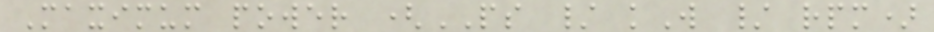Maximum power (PS / kW / rpm)
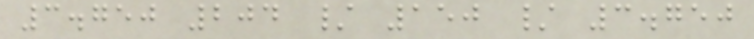3.750 204 / 150 / 3.750
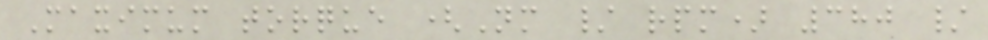Maximum torque (Nm / rpm) 380 /
